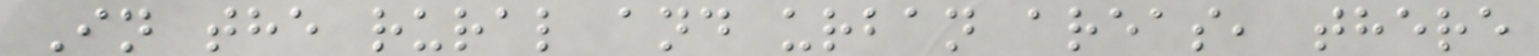In the rural and urban areas, there
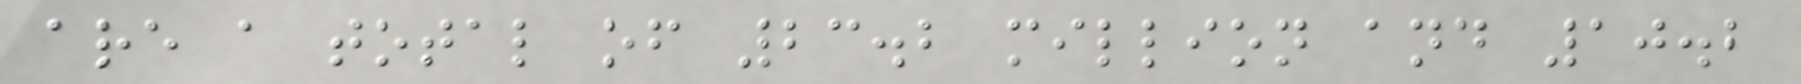are a total of 23.2 million and 10.2
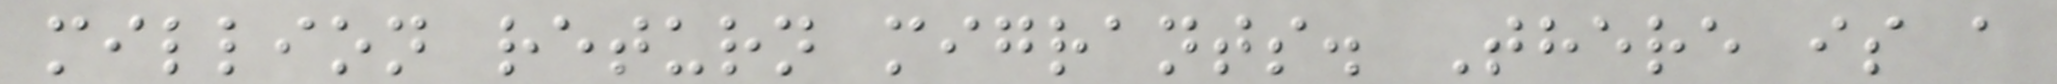million return migrants. There is a
